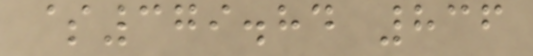$379.84 836
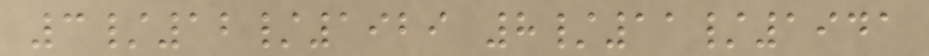3/12/1929 8/11/1941
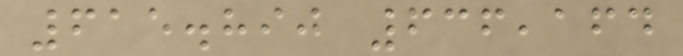615.890 636,164
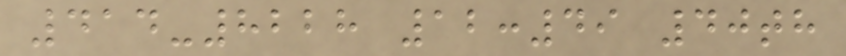414-8228 12:49 40th
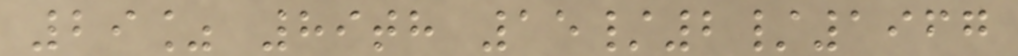29% 89th 15/2/1967
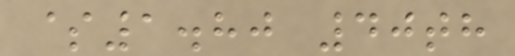$1.80 40th
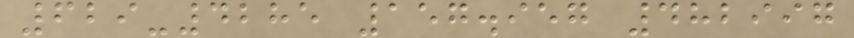629-4285 157.957 482997
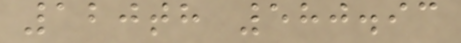120th 580.93
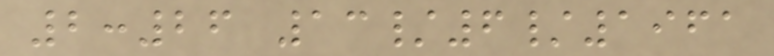2:26 13/6/1961
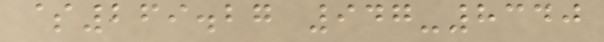$269.27 947-8340
